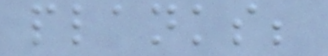planks;
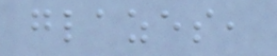glazes,
